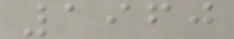1960
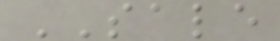SALE
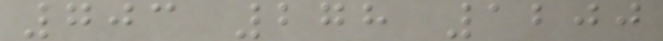703 278 1200
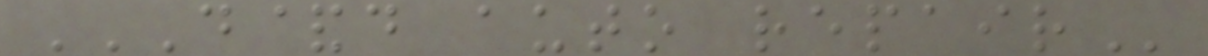D&D AUTO REPAIR
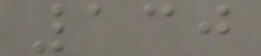130
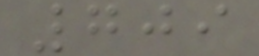709
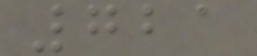721
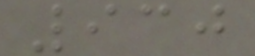930
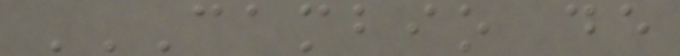CAMBIO DE
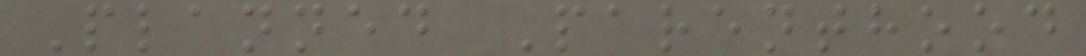Planned Parenthood
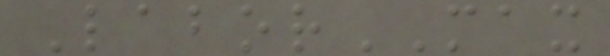LaborMAX
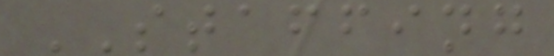STAFFING
